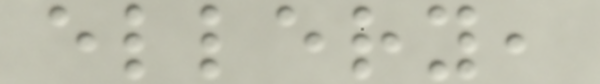ellery,
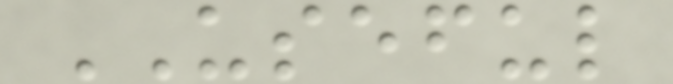USEFUL
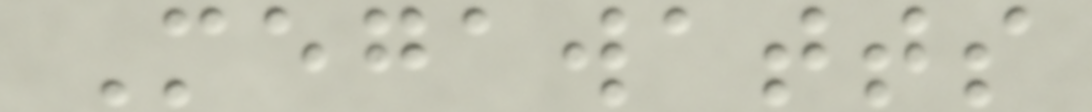Megawatts
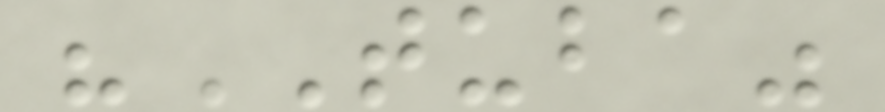"TUBA"
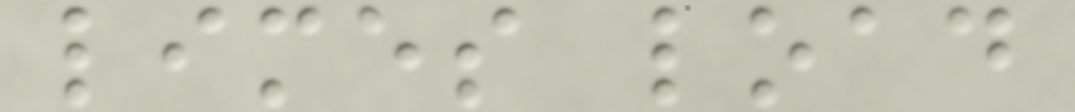limes load
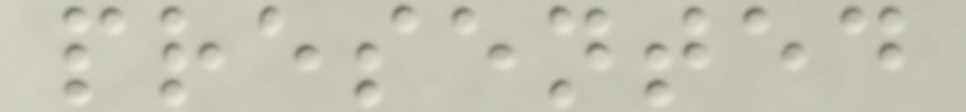presented
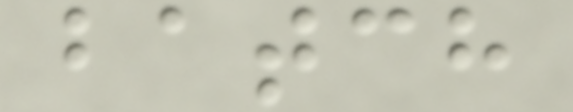batch
